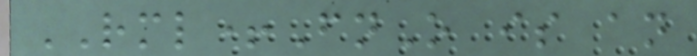RML+FnO is an
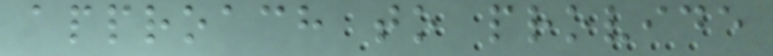approach to provide
